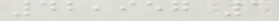42,957 1
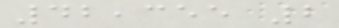42,355 2
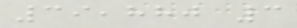39,880 3
